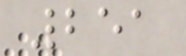251
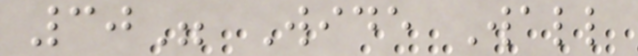30" Wide Wall
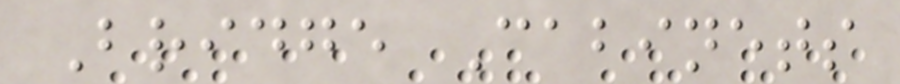Bridge Cabinets
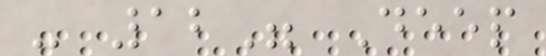- 12" Deep
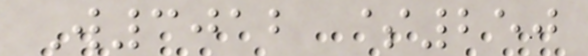W3012 $250
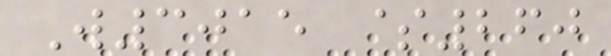W3015 $260
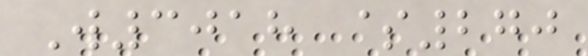W3018 $270
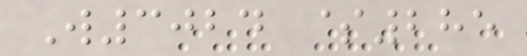W3024 $285
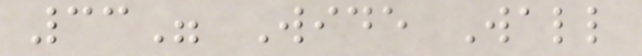33" Wide Wall
